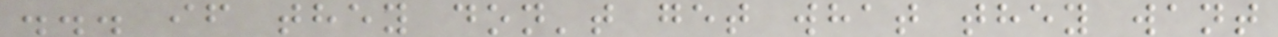... if they don't get what they want
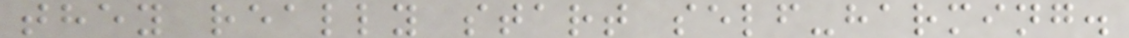they really start self-harming.
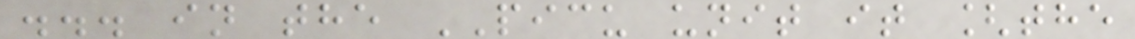... in the PICU unit it [the
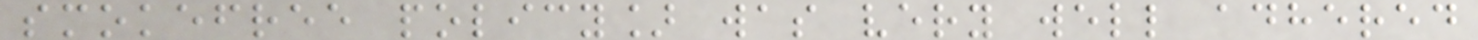smokefree policy] was very well adhered
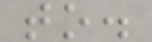to.
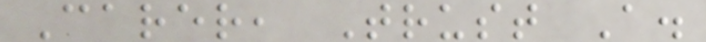Carer, Trust A.
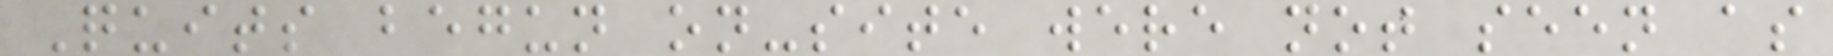Quits begun on-site were not seen as
